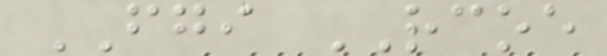FGI RCOE
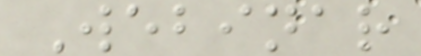Webinar
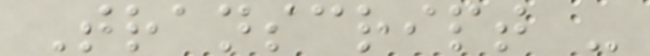Transcript -
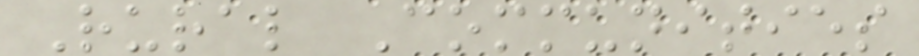Rural Communities
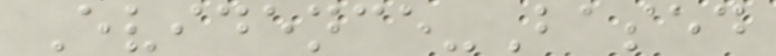Evidence-Based
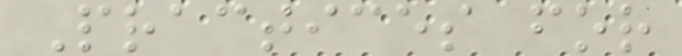Practices for
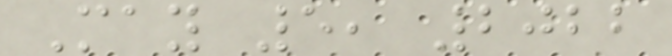May 5, 2022
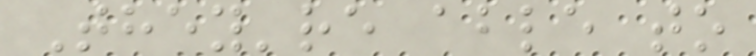They're able to
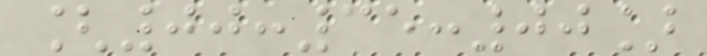[00:35:00]
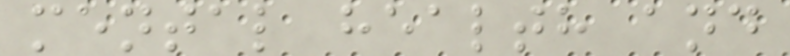mental health and
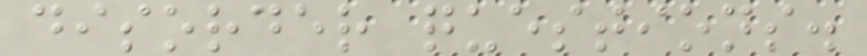disorder questions.
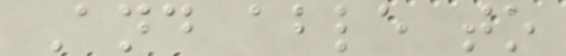And able to
